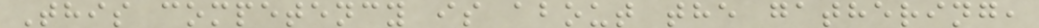This competency is about the gathering,
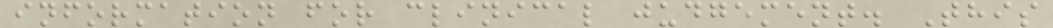information for clinical judgement. This
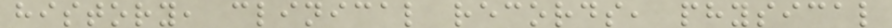history, clinical records, physical
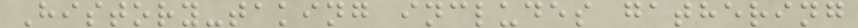History-taking includes gathering
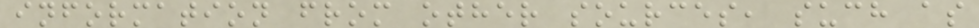information from other sources, such as
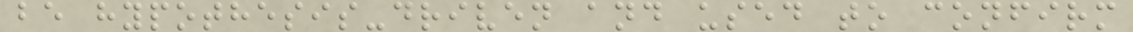be hypothesis-driven and used to confirm
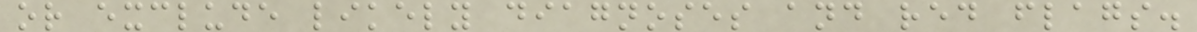or exclude likely diagnoses and red flags.
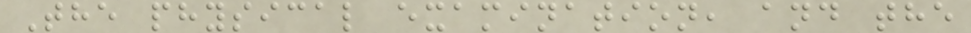The physical examination, and the
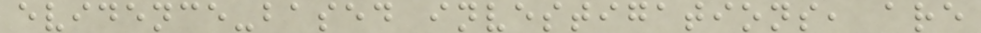evidence-based investigations, are
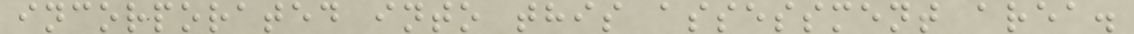incorporated into this assessment area.
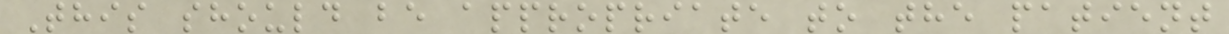This should be appropriate to the patient
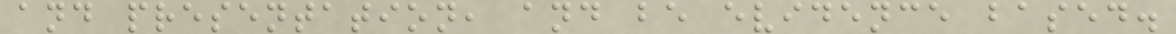and presentation, and be evidence based.
